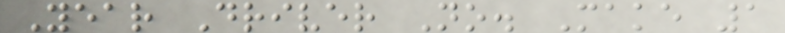Year Driver No. Make 1
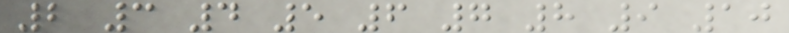2 3 4 5 6 7 8 9 10
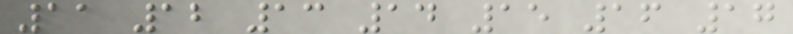11 12 13 14 15 16 17
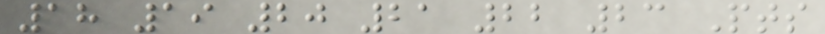18 19 20 21 22 23 Pts
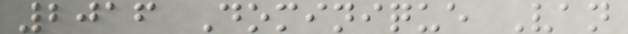2016 Dominique Van
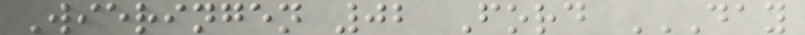Wieringen 02 Ford DAY
